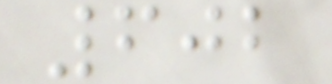602
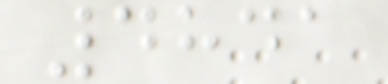4841
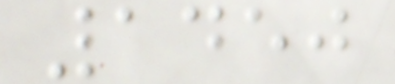1450
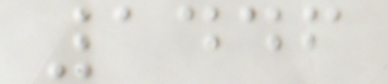1446
